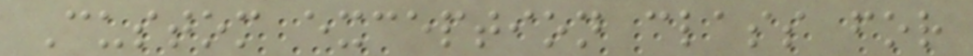Custom exception class for
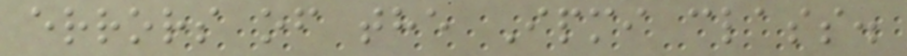errors of the Ipmi class.
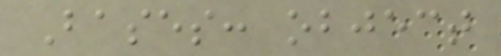Bases: object
